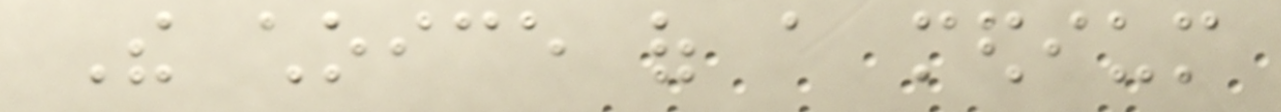The choice of a medium
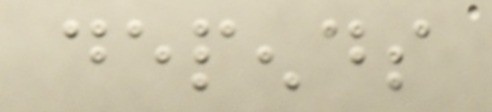depends
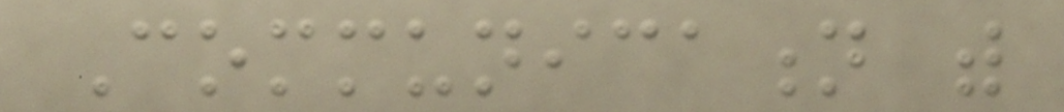Communication with
